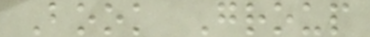Book Group
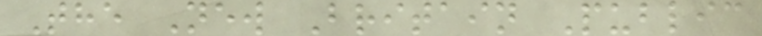The New Britain Public
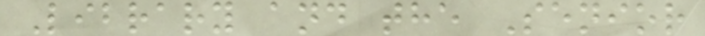Library and the Senior
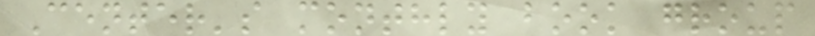Center's monthly book group
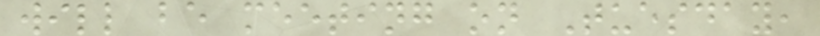will be meeting on Tuesday,
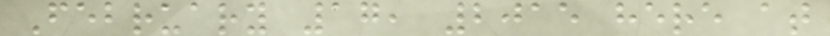February 17, 2015 here at
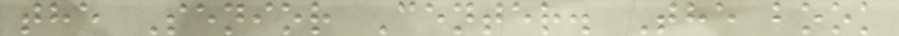the Senior Center. The book
